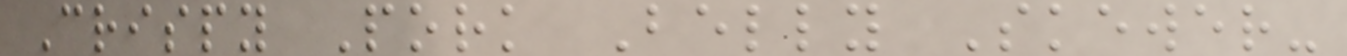Crispy Pork Belly Skewer-
